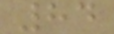84
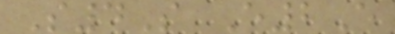S4S E2E
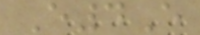E4E
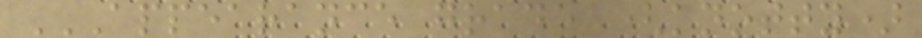APPEARANCE GRADE (KNOTTY)
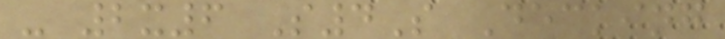- 2x6 S4S Decking
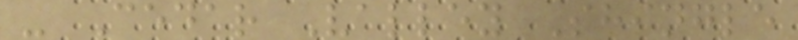- Cedar Valley Shingle
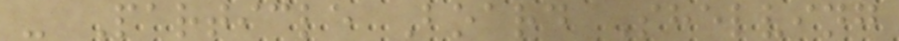- Particle Board Shelving
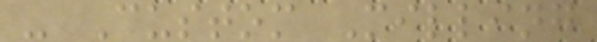- Custom Milling
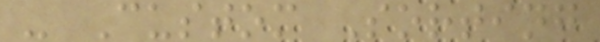- Custom Sorting
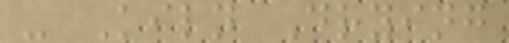- Kiln Drying
